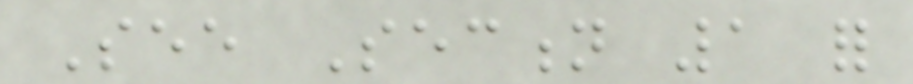See Section 1 for
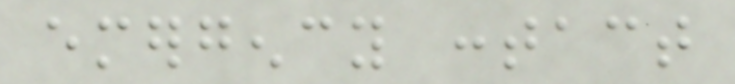emergency contact
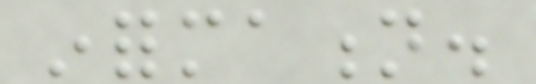information.
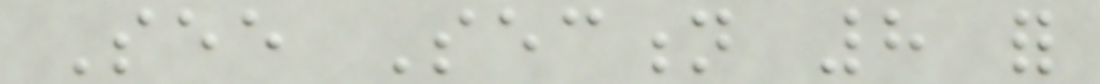See Section 8 for
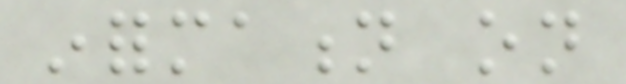information on
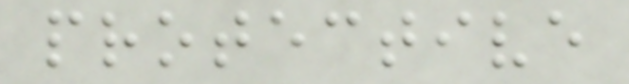protective
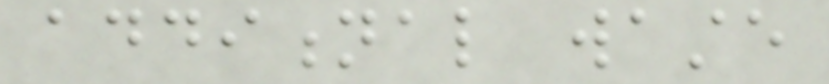additional waste
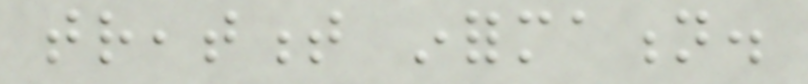treatment information.
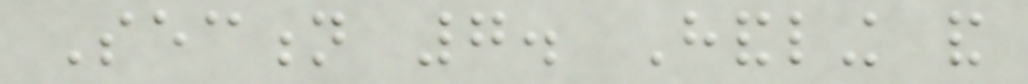Section 7. Handling and
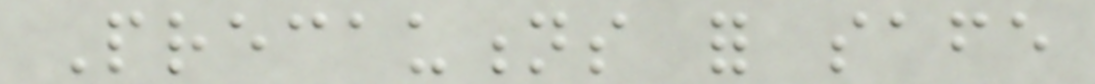Precautions for safe
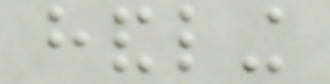handling
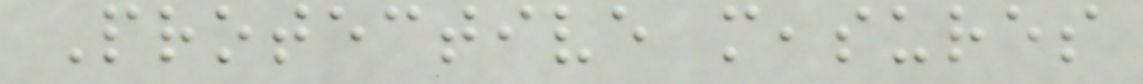Protective measures
